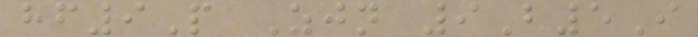hf9P Zjn 9B5I
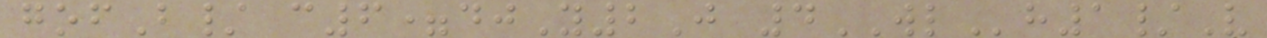gofB/ c6=djY2J 4WLh1/V
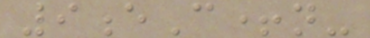9eC+n-
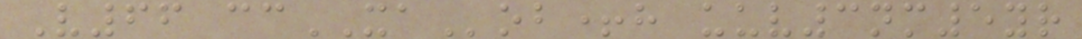V66 ccXAob+h uuv3nm5yr
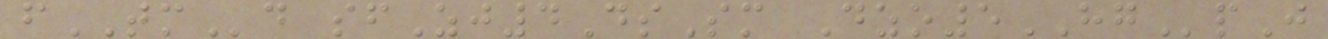fTMd sfZj4DsSm Dzo5HGpJ
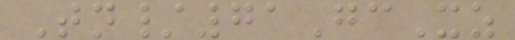Tn/71GcXz
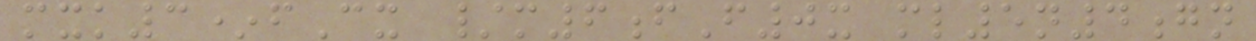mxk3*fCx /m6fF0x ml5n4gn
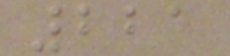221
